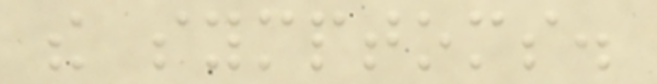the symptoms.
